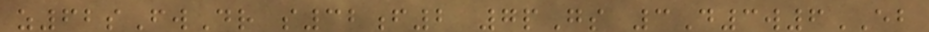z62sFwDr s32f2 7pGs 3D3w6EB
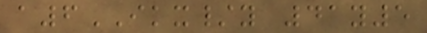a6IKX/y 41y5
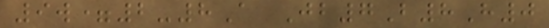9w=2-8A Jb7B8H0
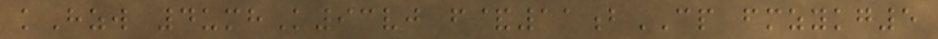kHzw 4umhK93vj f&11bCP fmzykg5
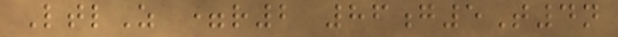LtlZ =r2 86g5T4n
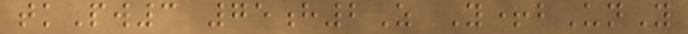tkPw3 75h2Z Y+bUnY
